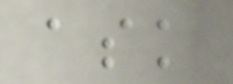ask
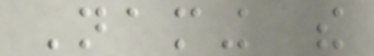Naming the
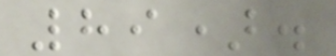89).
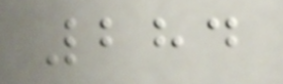284
